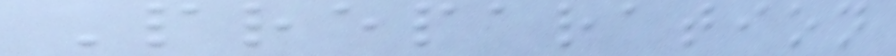Preparation
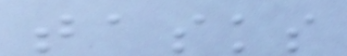tasks
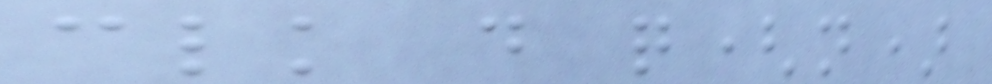clk d q(n)
